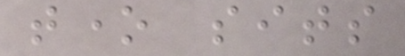tone sits
